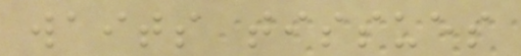waits tissues
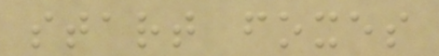start foxes
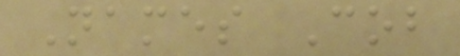Names Cob
